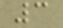3
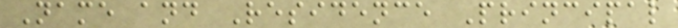Name and Residence Principal
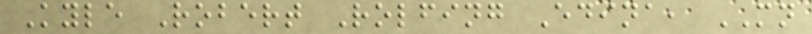Kyle Robert Rolfing Edina, MN
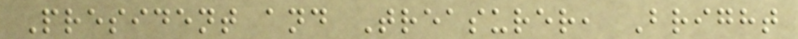President and Treasurer, Bright
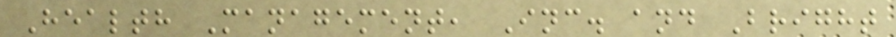Health Management, Inc. and Bright
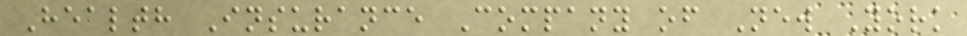Health Insurance Company of New York
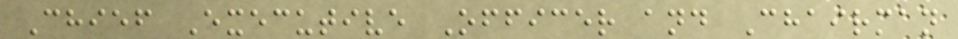Chief Executive Officer and Chairman
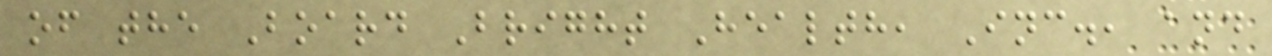of the Board Bright Health, Inc., and
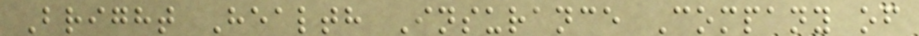Bright Health Insurance Company of
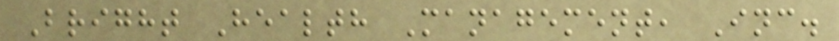Bright Health Management, Inc.
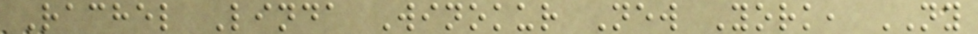Rachel Linda Winokur New York, NY
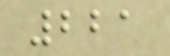221
